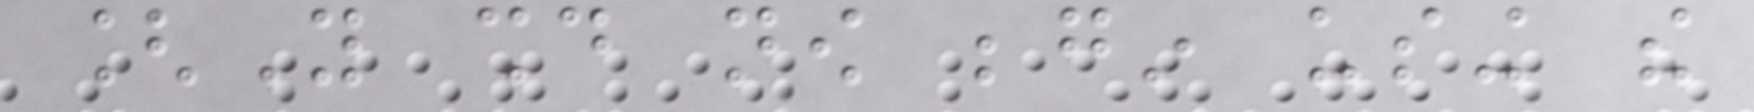[You should now begin using the
